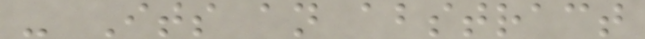- Its an abstract
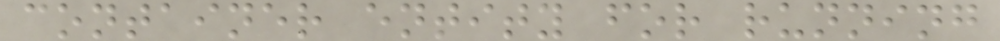container entity for running
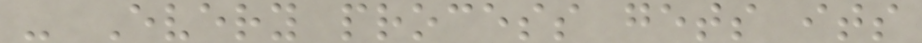- Every process gets its
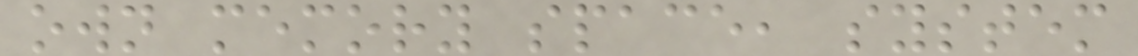own memory space, system
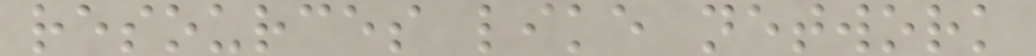resources like network
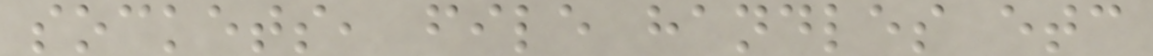sockets, file handles etc
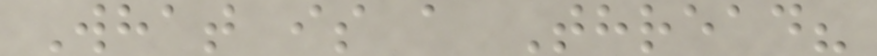What is a Thread?
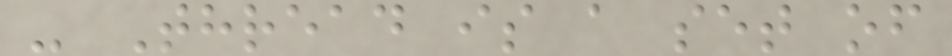- Thread is a set of
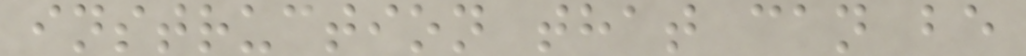instruction that can be
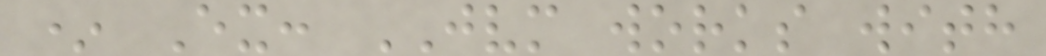* Ex: JVM works with
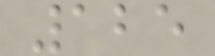125
